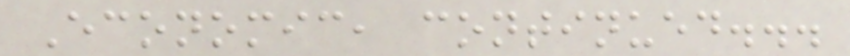Economic, continued...
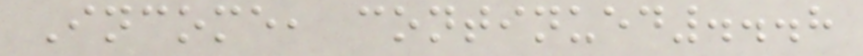Income, continued...8
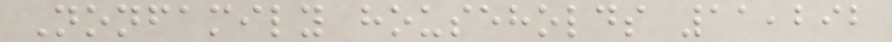Nonfamily households 11,292
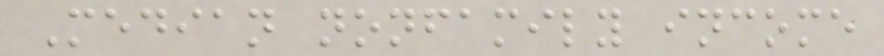Median nonfamily income
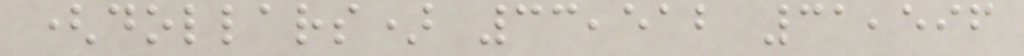(dollars) 33,512 31,596
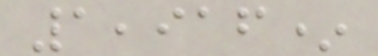1,916*
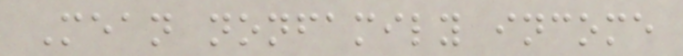Mean nonfamily income
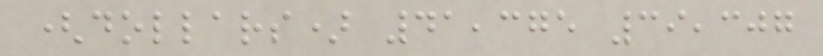(dollars) 41,375 39,307
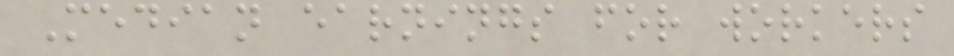Median earnings for workers
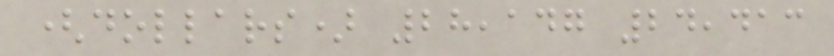(dollars) 28,147 24,413
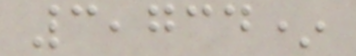3,734*
